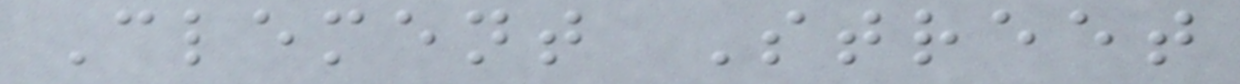Clement Street
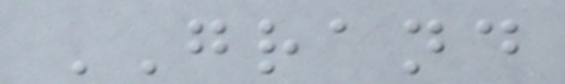GRAND
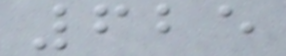625
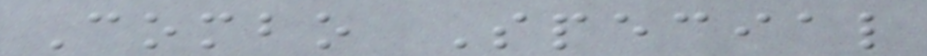Combo Special
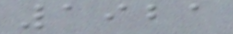1921
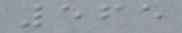565
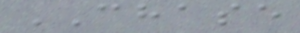CHASE
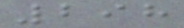298
